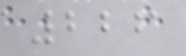226
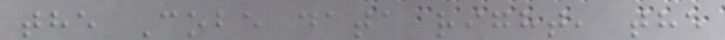the Cobe data right, the
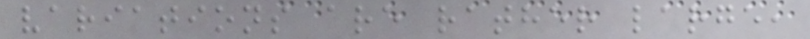variations are rather large,
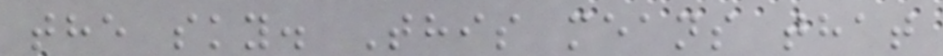the sky. This means that
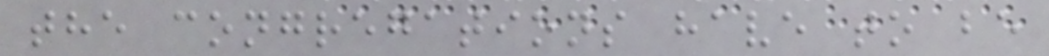the congregations have to be
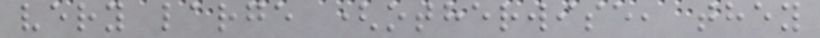very large (otherwise, they
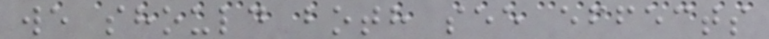we should both see effects
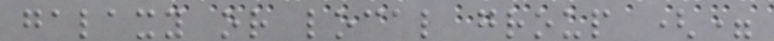galaxy or local group (=
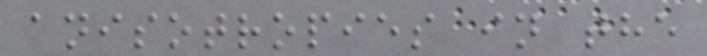anisotropies in the
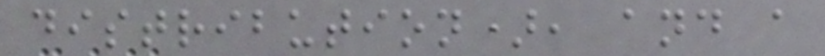distribution), and a
